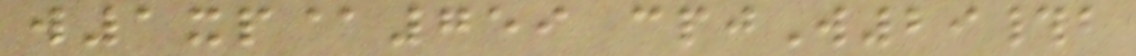w1xp@759 cpjW29#b
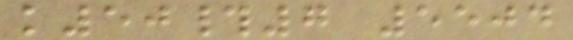k50#7 5504
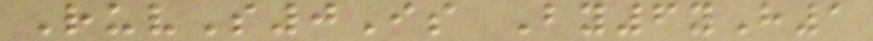RuvS0Is By6yH1
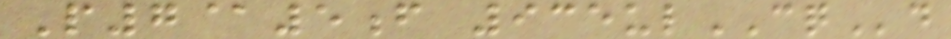P7@5f 935ulCQd
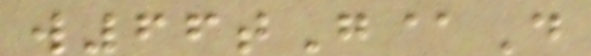w66tG@D
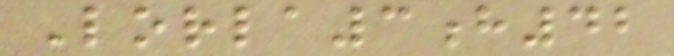Lorla3h42
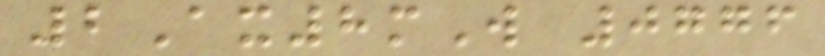2Ax8mW 0776
